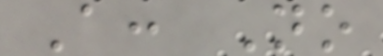A: No
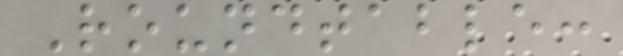Roundtable:
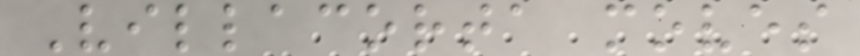Villacorta moves
